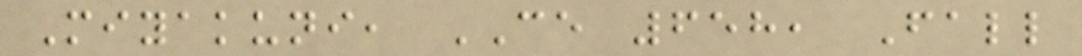Miyakuni, CE 658, Fall
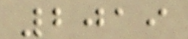2019
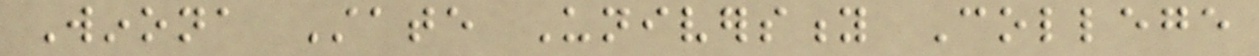Winona State University College
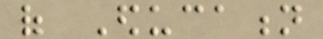of Education
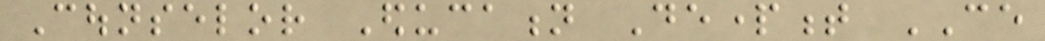Counselor Education Department CE
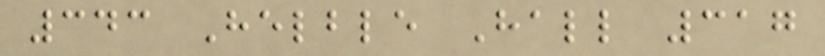343 Helble Hall 317
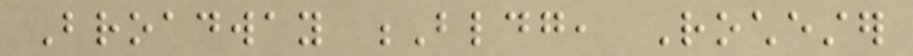Broadway Bldg, Rochester
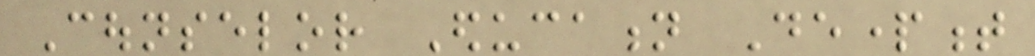Counselor Education Department
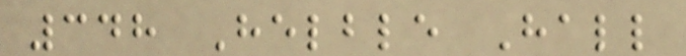348 Helble Hall
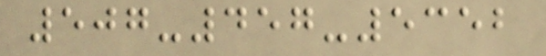507-457-5352
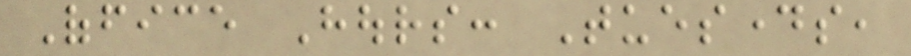Office Hours: Tuesdays,
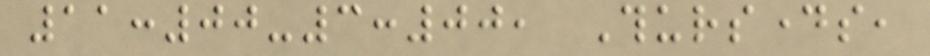11:00-3:00, Thursdays,
